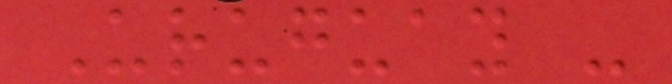Uruguay -
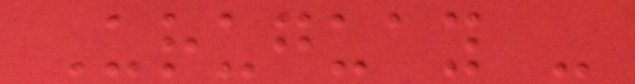Uruguay -
